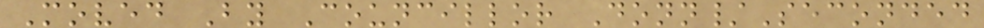Moved By Councillor Donn/Seconded
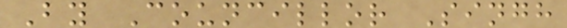By Councillor Singh
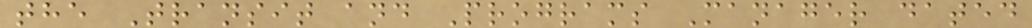the Transit and Programs Manager dated
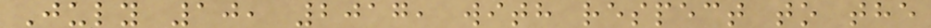July 10, 2017, with respect to the
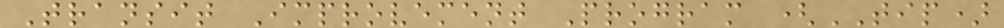Transit Improvement Program (TIP)
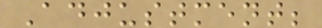Adjustment;
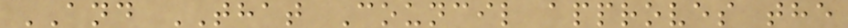AND THAT Council approves the
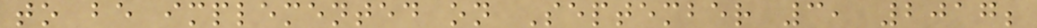to be implemented on September 3, 2017;
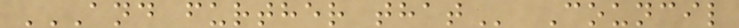AND FURTHER THAT Council
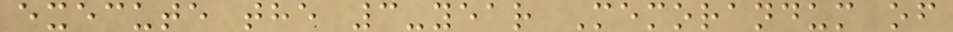execute the 3-year Memorandum of
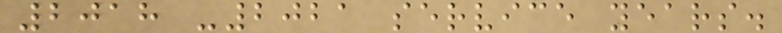2018 -2021 service years.
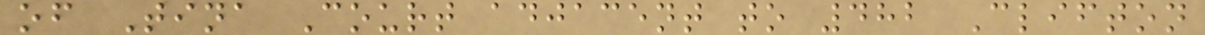of Tina Court adjacent to 482 Clifton
